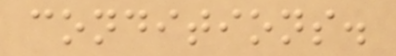conditions.
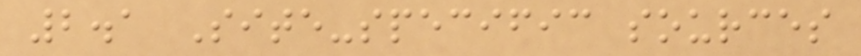2.1 Site-specific sources
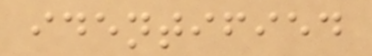identified
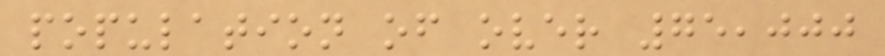population of over 75,000
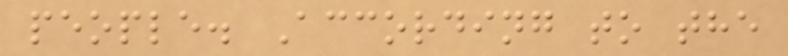people. According to the
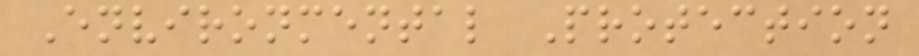Environmental Protection
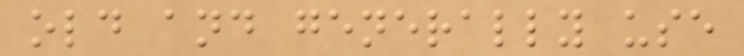old and generally use
